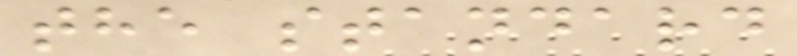the standard
